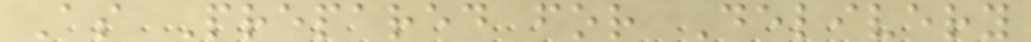As Prepared for Delivery
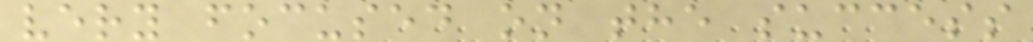very focused on the success
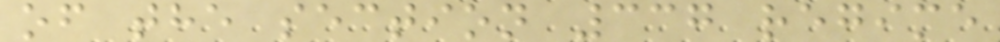of the section 337 regime
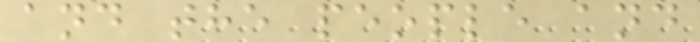and the people and
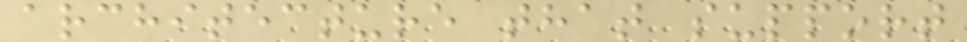architecture that support
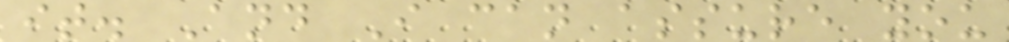it. And I can assure you
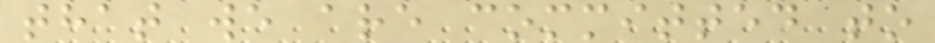that we are committed to
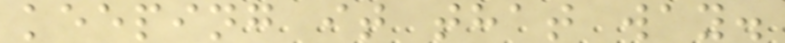keeping it that way.
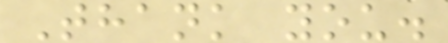Thank you.
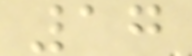17
